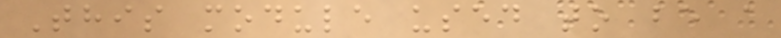This module used to be a
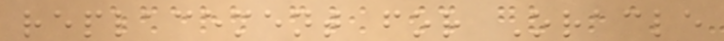replacement for Oracle
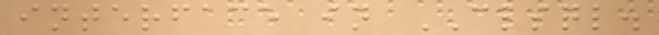interface in CLSQL.
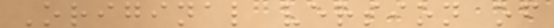Original version of
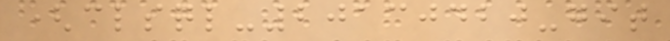(clsql-20130420-git
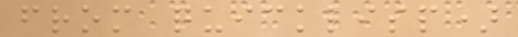from quicklisp)
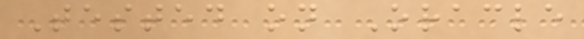Tested on Oracle
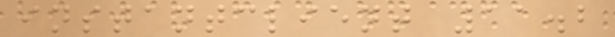instantclient 11.2
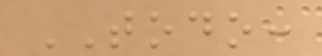TODO:
